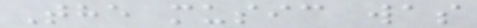The music was
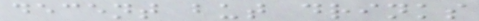decent but drinks
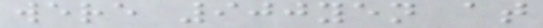were 900yen at
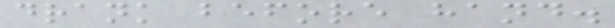drank before hand.
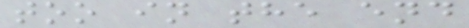too in the end
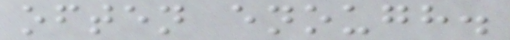often enough.
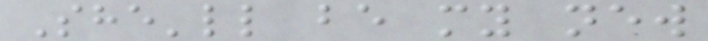She'll be my new
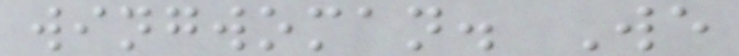wingwoman. We
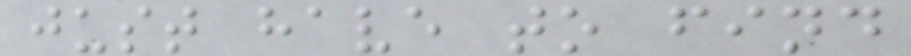just have to find
